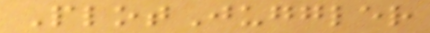PlotJuggler
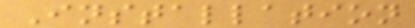Installation
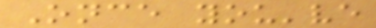Once you've
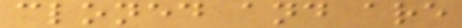cloned and are
